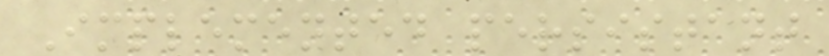Implemented persistant
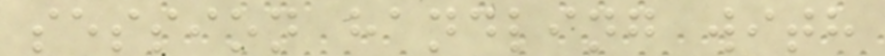session handling with
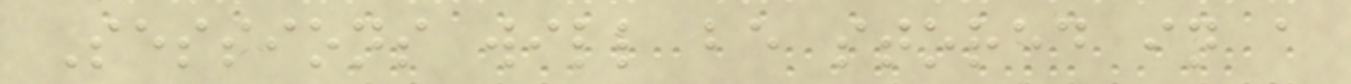Sessions will be stored in a
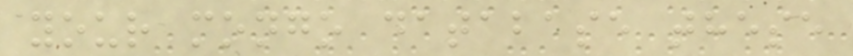your mongo database these
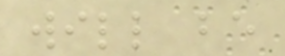will be
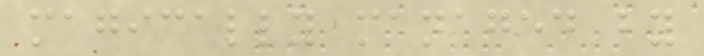magically managed by
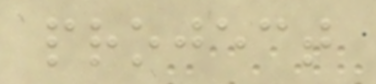project
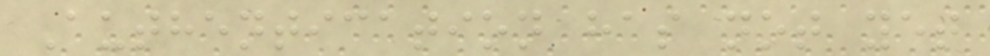Authentication has not yet
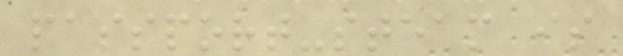passport-steam is
